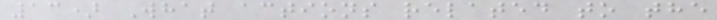13) What actions related to the
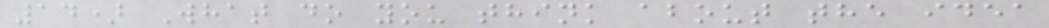14) What do you think about the idea
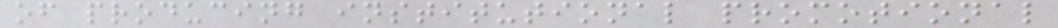of producing institutional promotional
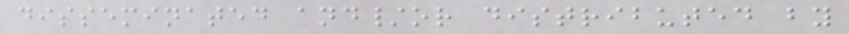disseminated and/or distributed by
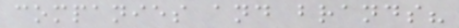companies and brands?
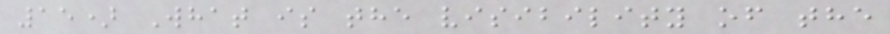15) What is the visibility of the
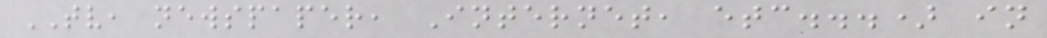TV, newspaper, Internet, etc...) in
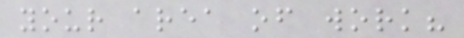your area of work?
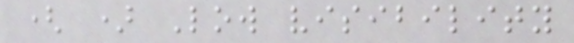( ) Low visibility
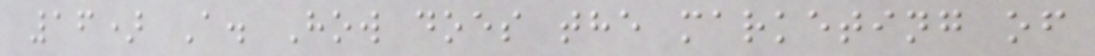16) A. How does the marketing of
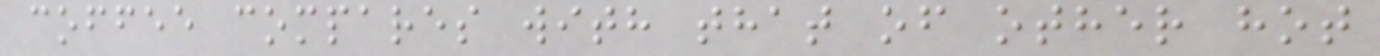coffee compares with that of other hot
